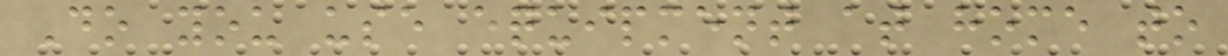Do you use equipment at home to
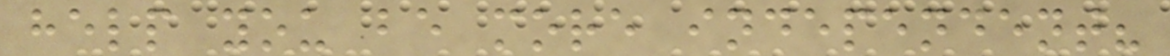help you be more independent?
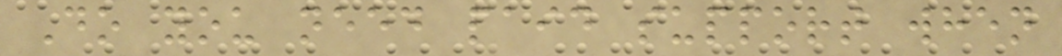Do you need paid support when
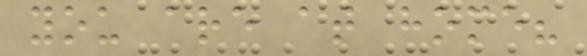you are at home?
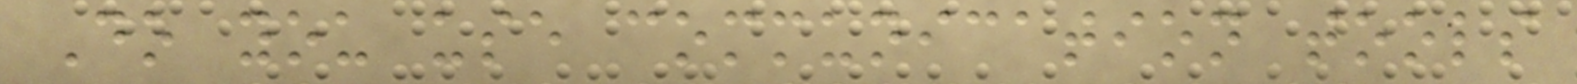Do you use communication tools
